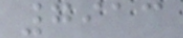7913
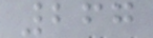267
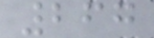267
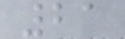21
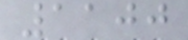1100
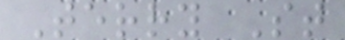Terry St
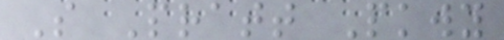S Pratt Pkwy
